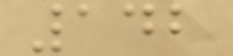142
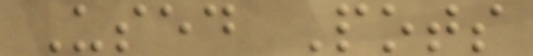Used Pots
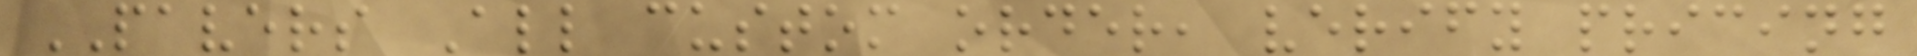PAVERS All custom order, verify pricing
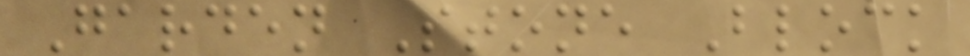Garden Stone Block
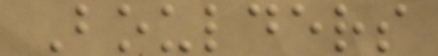Boulders
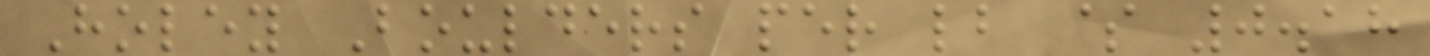Holey Boulders per lb $ 0.18
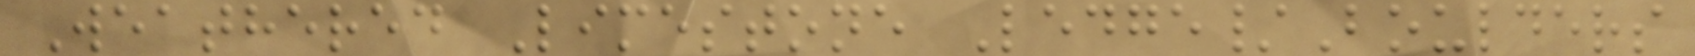Weathered Limestone Ledge/Boulders
